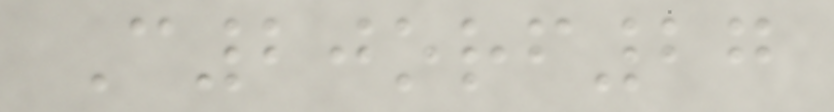C20orf27
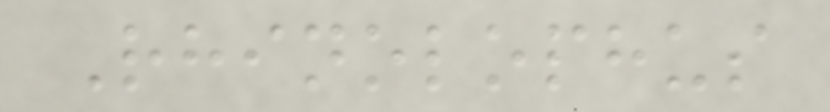Rhinolophus
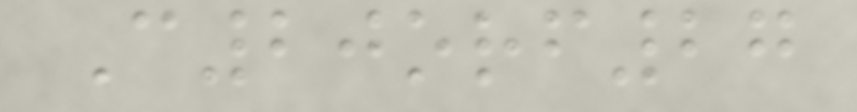C20orf27
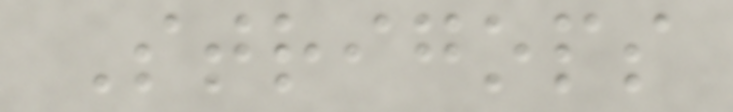Strigops
